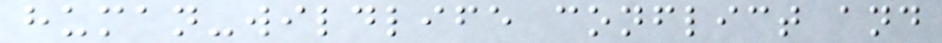human-wildlife conflict and
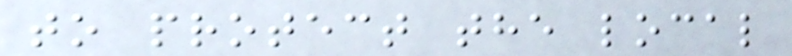to protect the local
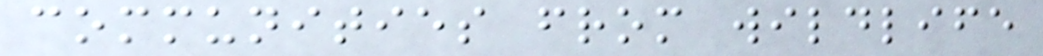communities from wildlife
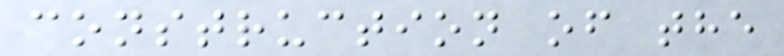construction of the
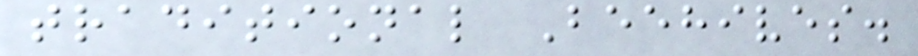traditional Beehives.
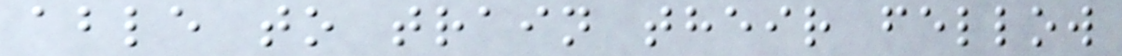able to train their fellow
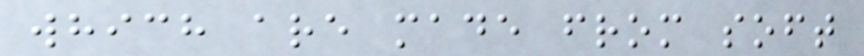which are made from soft
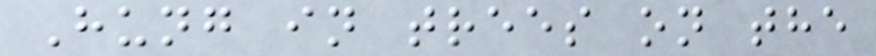Hung in trees on the
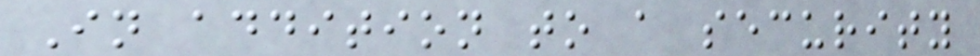In addition to a security
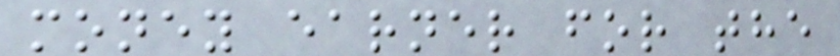money earner for the
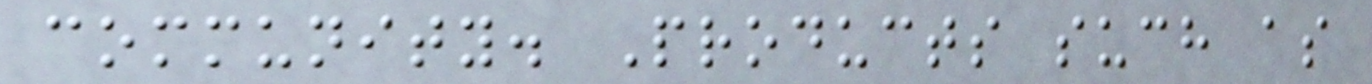community. Products such as
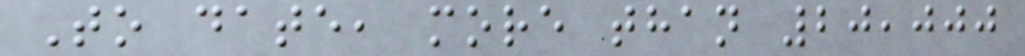To date, more than 20,000
